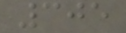305
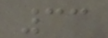33
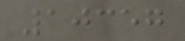10357
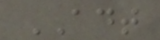ADT
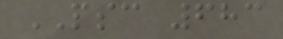PSC 683
